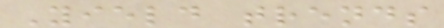Yield trends
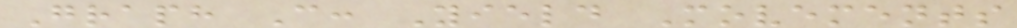Graph C: Yield Movements
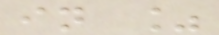in %
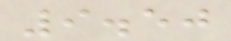9.50
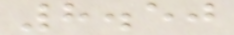8.50
